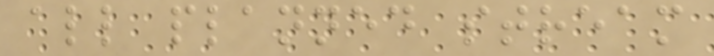all planned stream
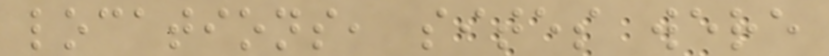locations, sites were
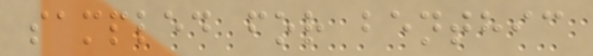sampled for benthic
